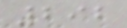292
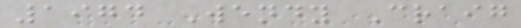1974 Wendy Craig
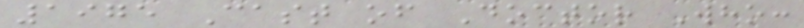1975 Cast of Doctor Who:
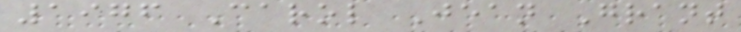1976 Carol Jean Grant
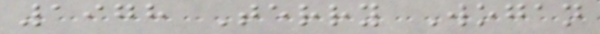1978 Terry Wogan
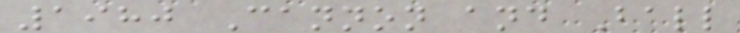1980 Cannon and Ball
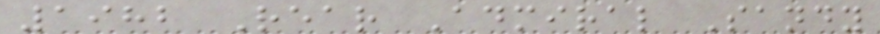1982 Rear Admiral Sandy
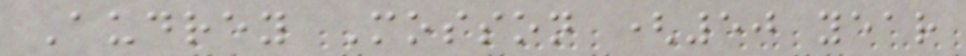Audrey Mosson (50 year
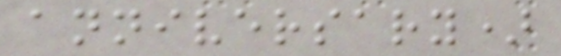anniversary)
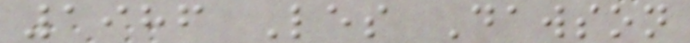1986 Les Dawson
